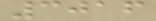3016
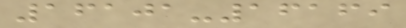16101-16169
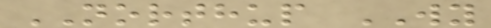NORTHUP WY
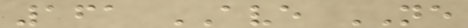161 AVE NE
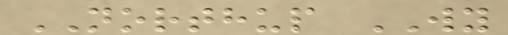NORTHUP WY
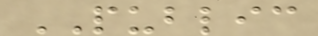PUBLIC
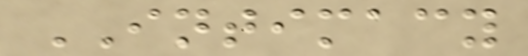INTIMACY
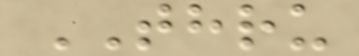THRU
